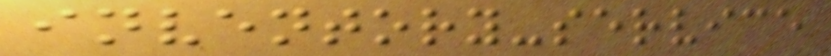inventory-service
